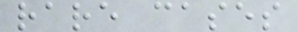rare cases
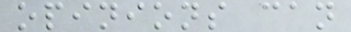opinions can
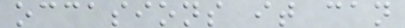occasions it can
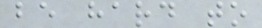be hard to
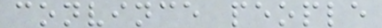convince people
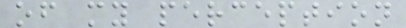of my perception
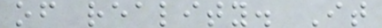of reality. It
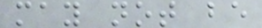may not be
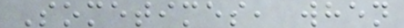Sometimes, when
